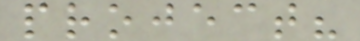project?
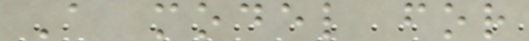A model for
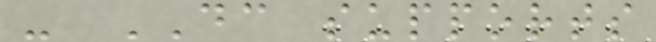- DC supports
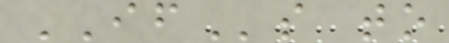IFs to
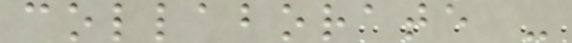collaborate -
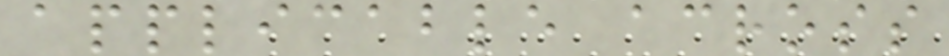applicable across
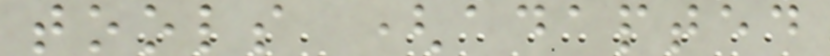tools (adapted
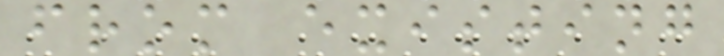from existing
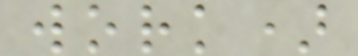work)
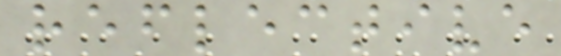reflective
